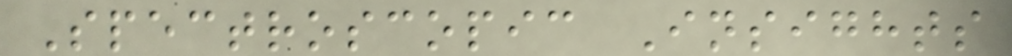Spectroscopic Insights
